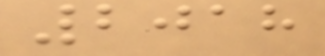2018
